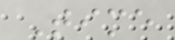Time
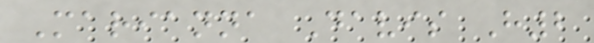Marianna Davis H2
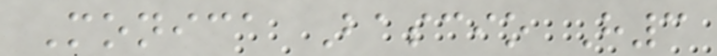Monica Bascio H3
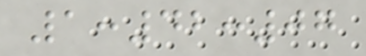1:42:07
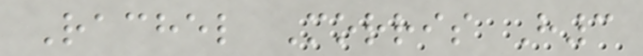Rachel Morris H3
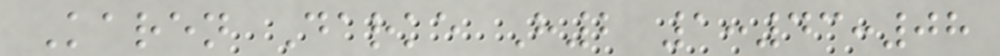Karen Darke H2 1:43:08
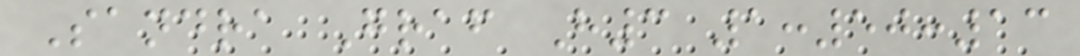Sandra Graf H3 1:50:13
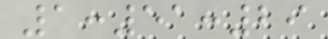1:51:29
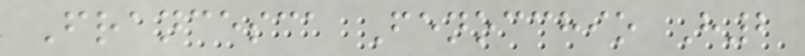Francesca Fenocchio H2
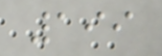199
